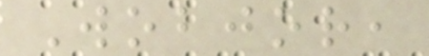Wobjor,
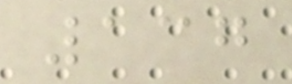137
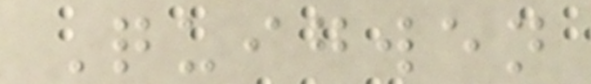Quigwen
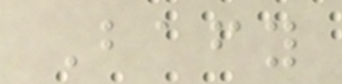Bafy
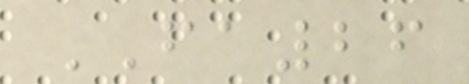FA26
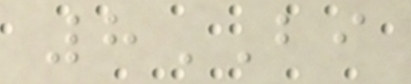8BI
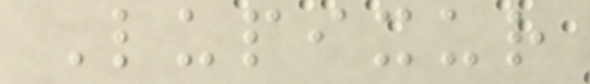Lupixur
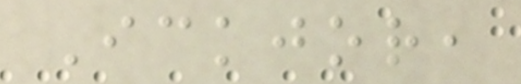Ickjor,
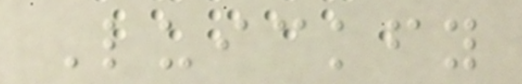Luickfy
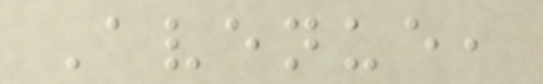Avenue,
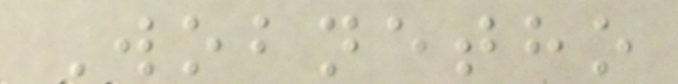Wobnetho
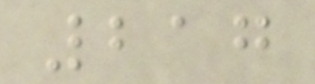217
